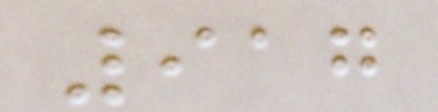917
